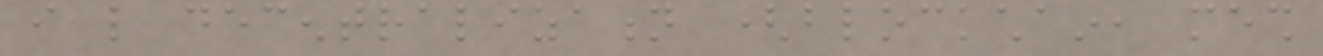i like decentralization (blockchain, mesh
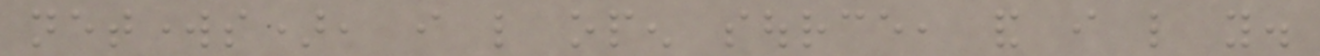networks), i like open source, and i like you.
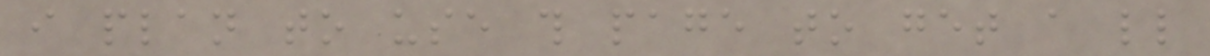i plan to use this page to get a little
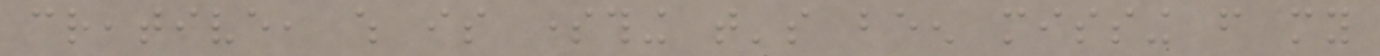creative, which is something that's been missing from my
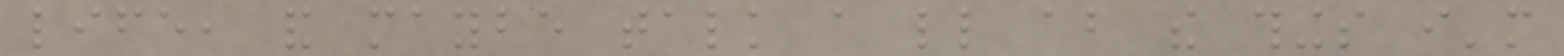life, and maybe talk a little about the things i'm
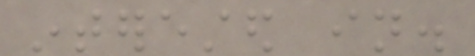interested in.
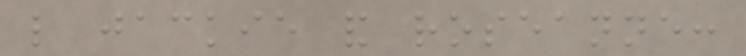like jackie and roseanne:
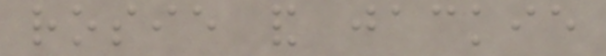rosie and jackie
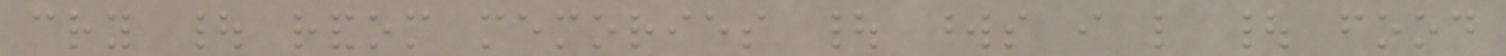cry | random memories | words i like | food
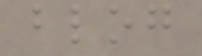blog
